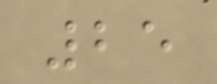25
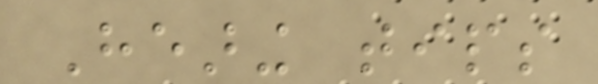Hearing tips
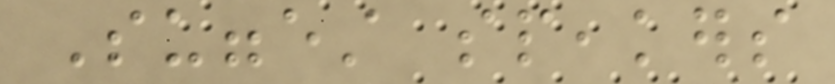Suggest speakers
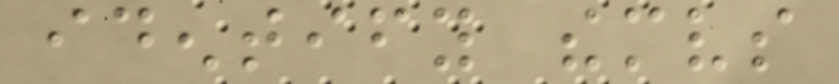identify themselves
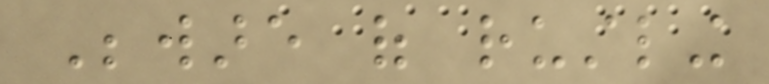Beware of rustling
